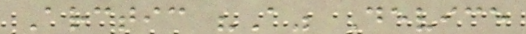Arctic "A" Device
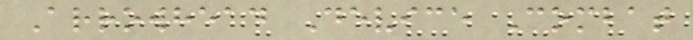Arrowhead Device Combat
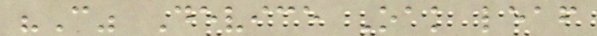"C" Device Oak leaf
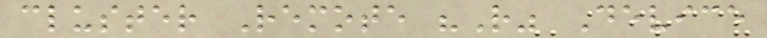cluster Remote "R" Device
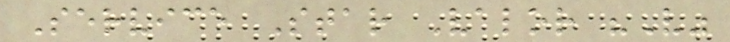Service Star Valor "V"
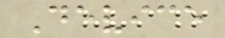Device
